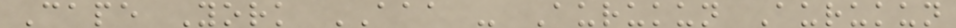Cape York AAA - Aurukun Aurukun
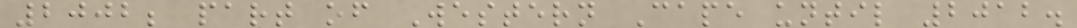2002; part of Western Cape until 2012.
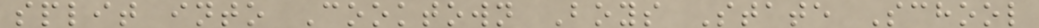split into Cooktown Boys State School
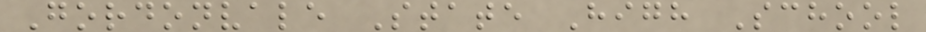Gordonvale State High School
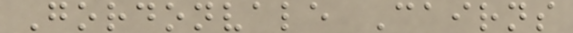Gordonvale Cairns
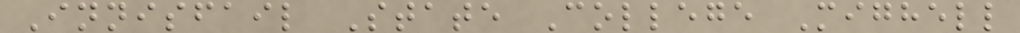Innisfail State College Mighell
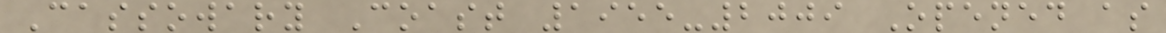Cassowary Coast 1955-2009 Opened as
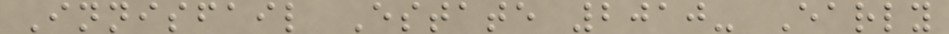Innisfail Estate 2010- Early
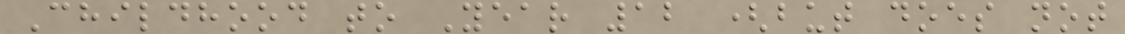Childhood to Year 12 (but does not
